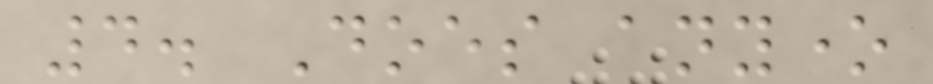4. Does anyone
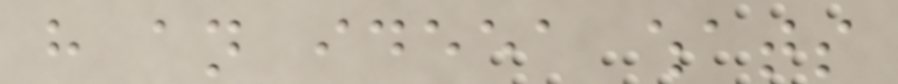have an ideea whats
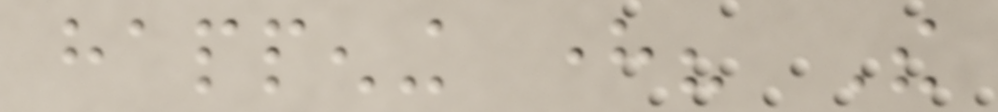happening here? The
